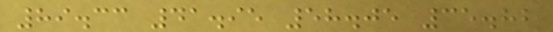89.33 41.95 58.05 35.82
